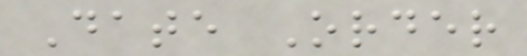Date Order
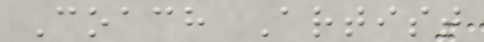Coach Artist
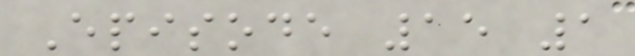Episode 15 1
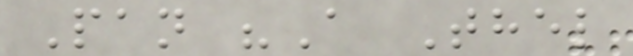Pan "A Thel
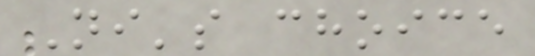Ni's choice
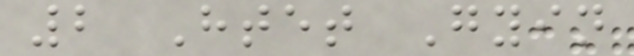2 Htet Gyin
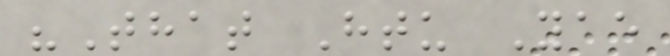"That Htu Yae
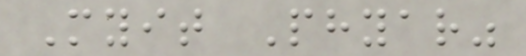Myit Phyar"
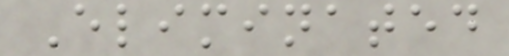Eliminated
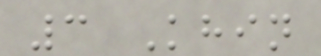3 Khin
